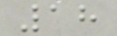18
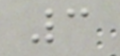3
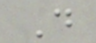D
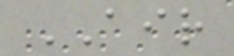AIR
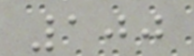100
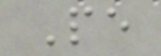Pe
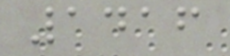1416
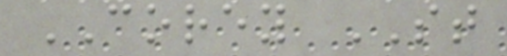COREY ST
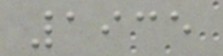1935
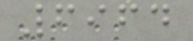6964
